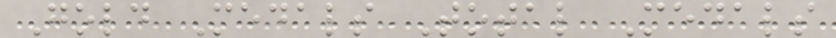Gold Medals Total Medals
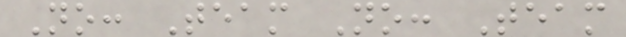No: Team No: Team
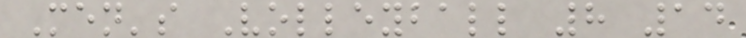Men's Volleyball 8 14
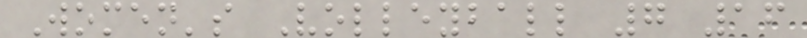Women's Volleyball 7 16
